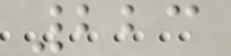223
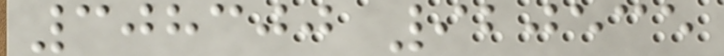308300 920535
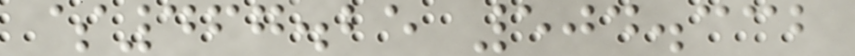$467.25 504.332
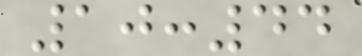10:44
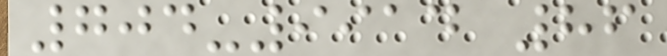704-9914 86
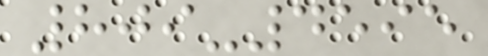809-4595
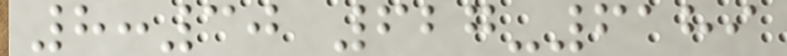8:30 627-6189
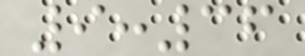9:36
